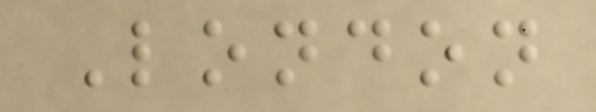London
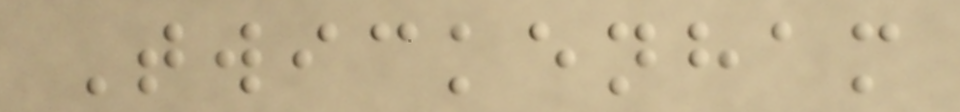Twickenham
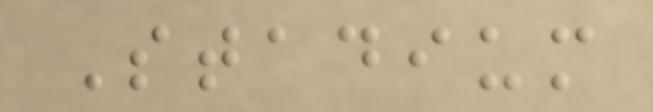Stadium
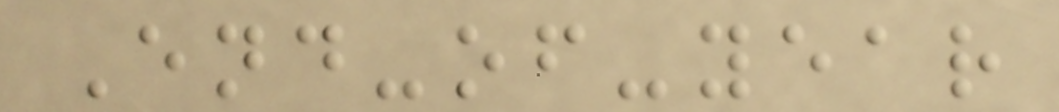End-of-year
